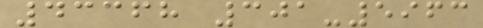43368 301-5963
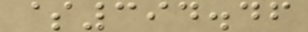$394.46
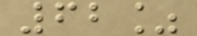62%
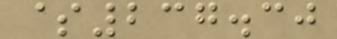$237.30
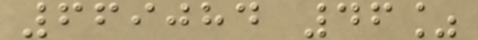669084 46%
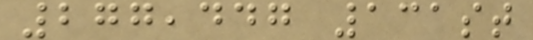277,447 131st
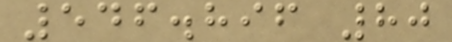546.896 80
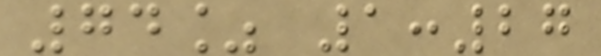74% 1:27
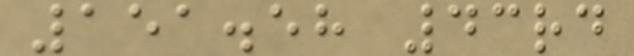151.58 43rd
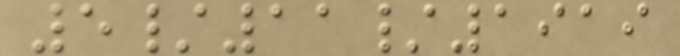5/11/1919
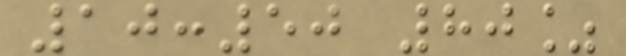10:50 80%
